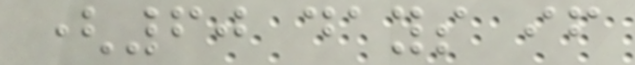(60 days if
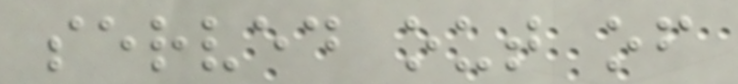served out of
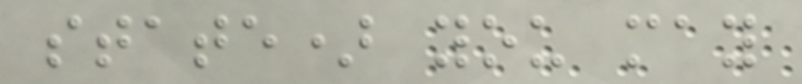state) you may
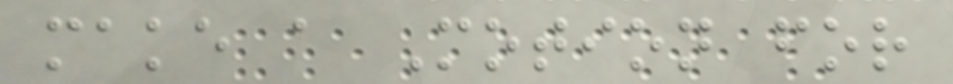make a Motion for
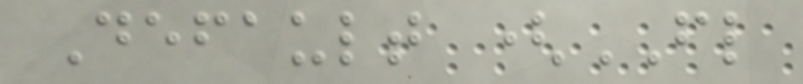Default (FL
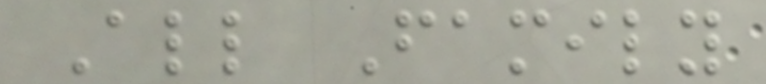All Family
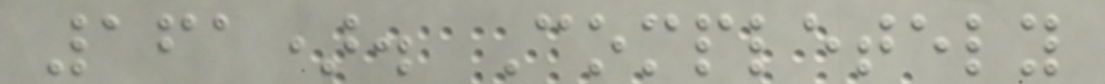161). Completely
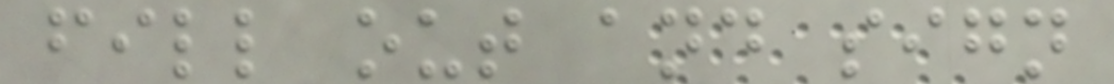fill out and sign
